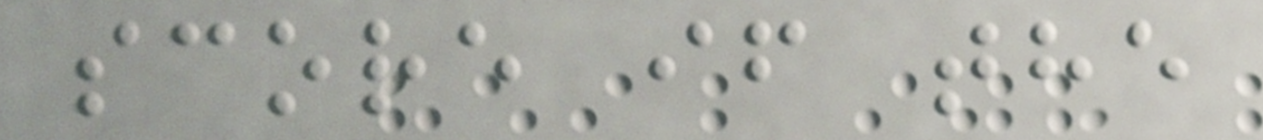score if the
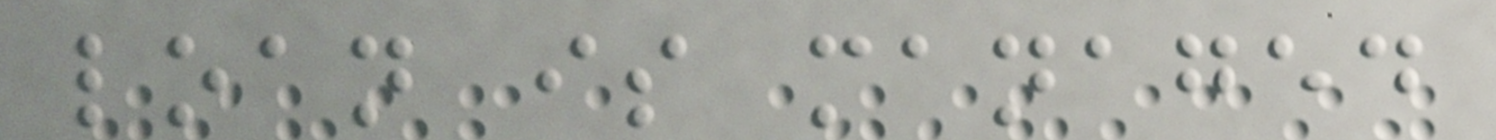loan is managed
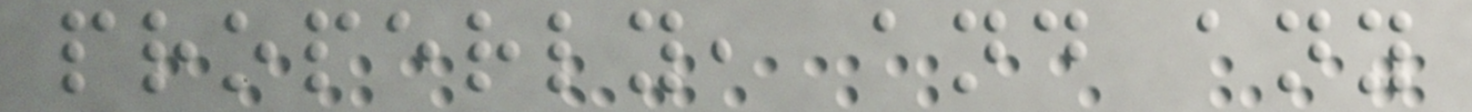properly, and any
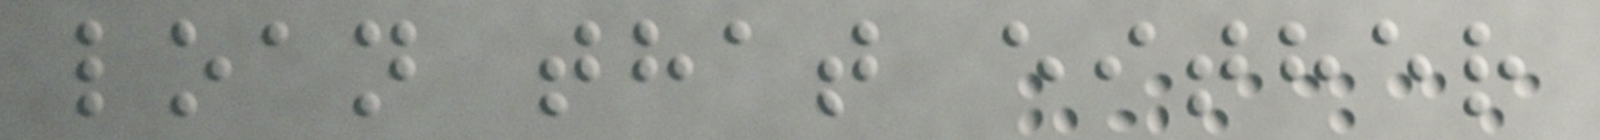loan that either
